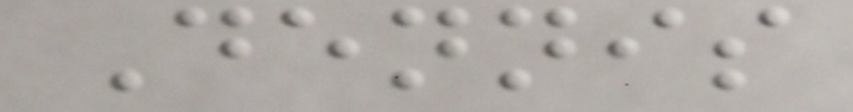Dennis
